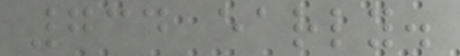734 early.
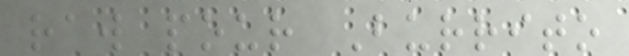raw pour Burrito
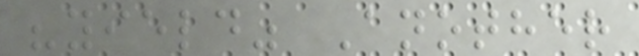"yield" Another
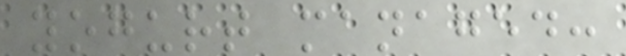yogurt managed:
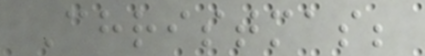Christmas;
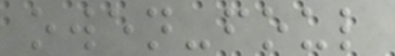owen-foul
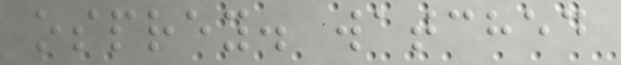osprey. watched
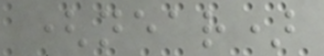(near)
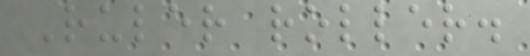Ruler roller.
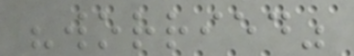"worried"
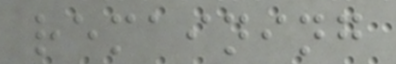remaining
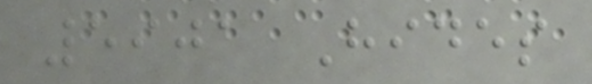5901 Hides
